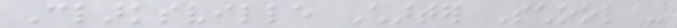Clarksville Charter School -
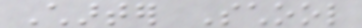Charter School
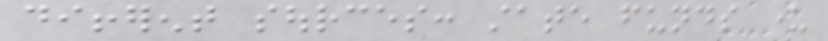different sources: state funds under
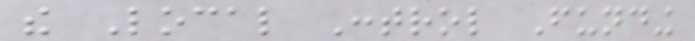the Local Control Funding
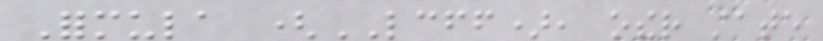Formula (LCFF), other state
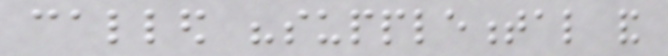called "supplemental and
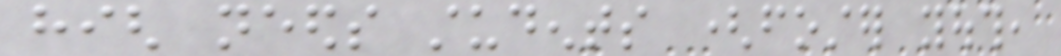high needs students (foster youth,
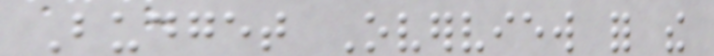Budget Overview for the
